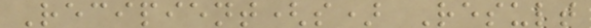Recipient(s) Result
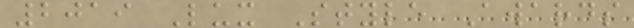2019 Lux Style Awards
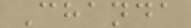Chanda
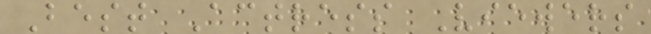Best Actress Viewers
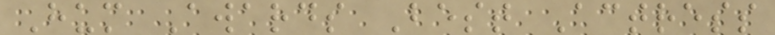Hum Awards Best Actress
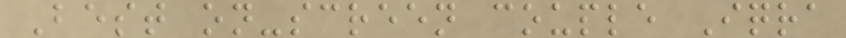Best on-screen couple Iqra
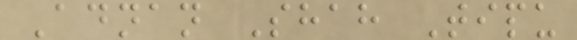Adnan Shah Tipu
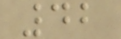42
